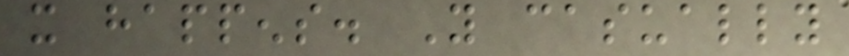it happens. You casually
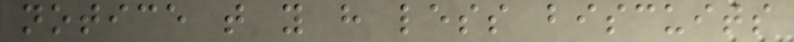notice that you have less biscuits
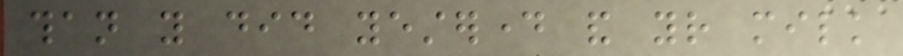than you did yesterday and your milk
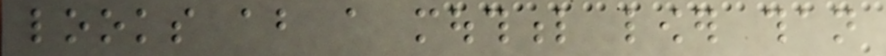looks about a mouthful lower than
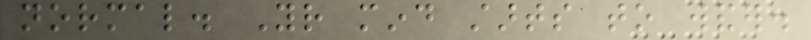normal. Your mind starts to wander.
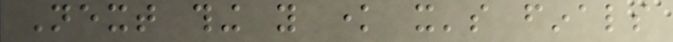Next thing you know it's finals
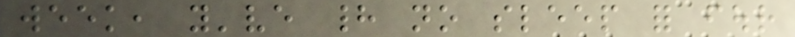week, you've had no sleep for four
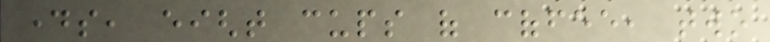days, eight cups of coffee, two
